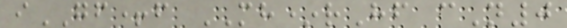iGF+f MH*rHf cN0
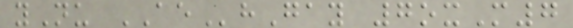yNu AEhGay 7oxM7
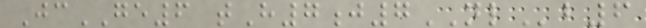JcGE6 tH7j7NLb6
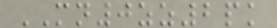MN0zz2pk
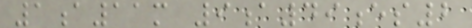1a11m 9a49es2
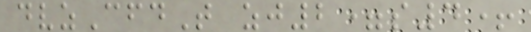dvzCfdT zj2=s4+
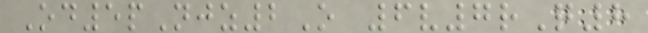Od5pNjz2O 6v7rQ8
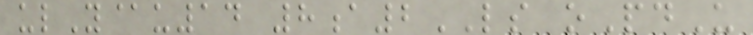ulY@u14 8a2LS oPdU
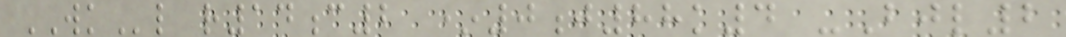WKl r14c2 *0j88k4 -Bjl2
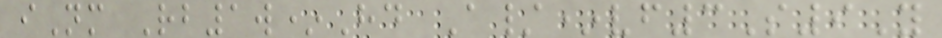iNm Rb1w*Hd A/*vf3S9Y
